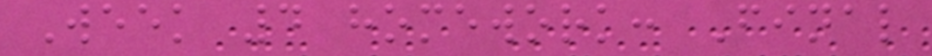Week 4 homework: Final
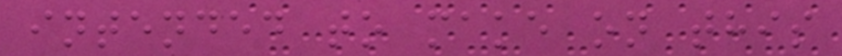intended to make on this
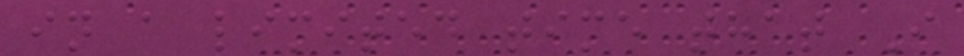in a limited time that I
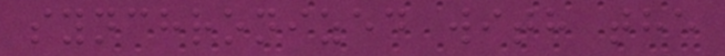synchronized with the
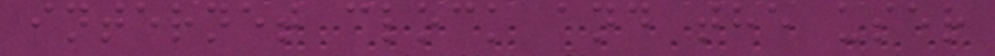internet clock and the user
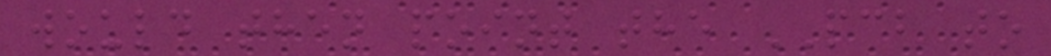would then point the PCB to
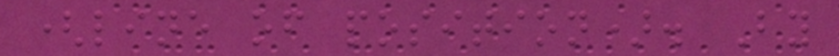(line of position). By
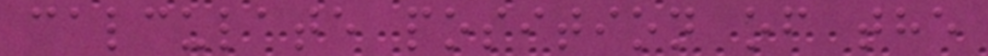calculate position of the
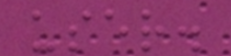user.
